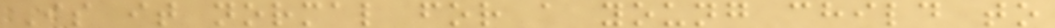Is it normal for a young child to
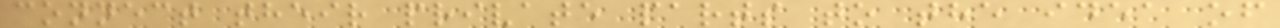connect their private parts to the idea of
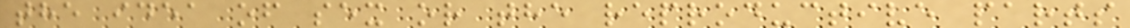the idea of sex or the reproductive parts
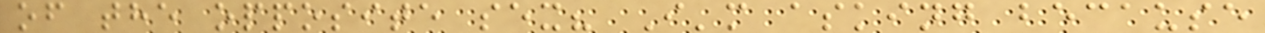of the opposite sex? I'm asking because
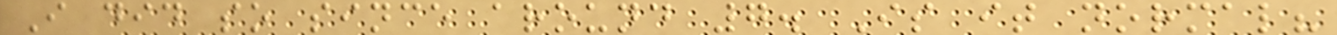I did so since around 7. Is it normal?
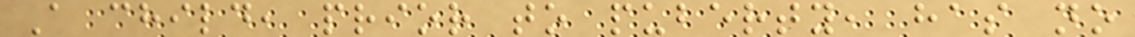A child, prior to puberty, has no
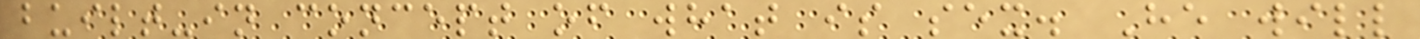built-in concept of what is sex. He will
